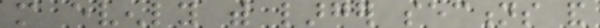more evenly with larger sections and
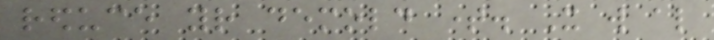reduce your demold time. It will also
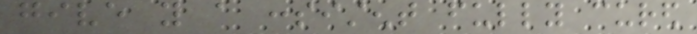give you a consistent fully cured
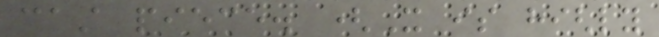cast piece. (It is highly
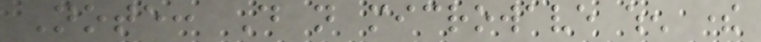Note: Do not microwave when there
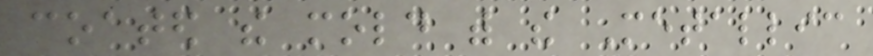coated the mold with the Metallic
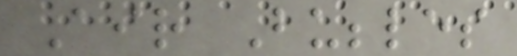Air Bubbles
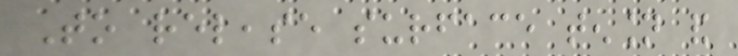To release surface tension and
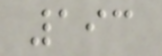193
